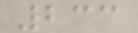233
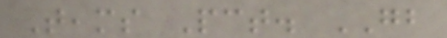Teams Pct. GB
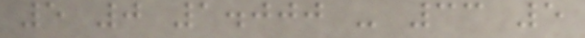5 0 1.000 - 33 5
